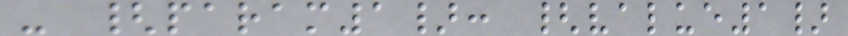- {param1}: {value1}
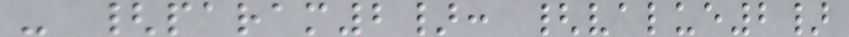- {param2}: {value2}
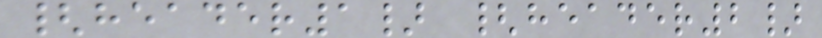{header1} {header2}
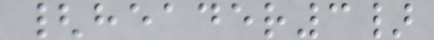{header3}
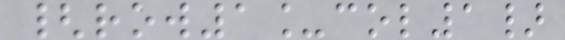{row1_col1}
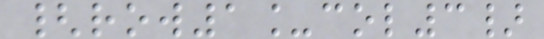{row1_col3}
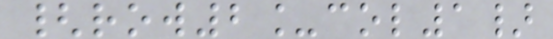{row2_col1}
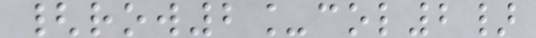{row2_col2}
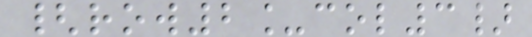{row2_col3}
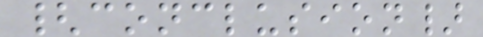{conclusion}
